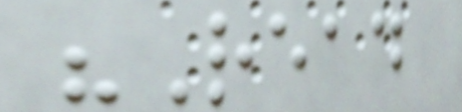"Read
